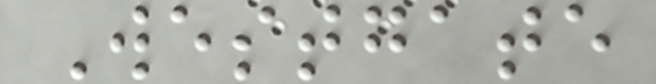Westgate
